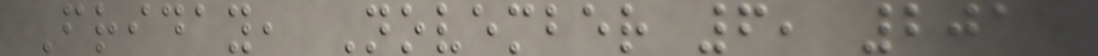Friday, November 6, 2015
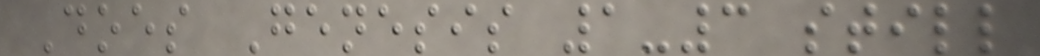Does Genesis 1-3 still
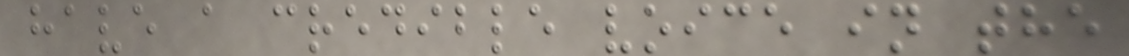have a credible voice in the
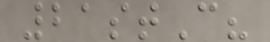21stC?
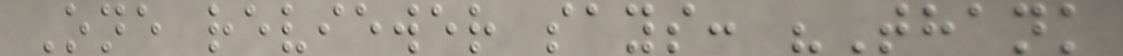One reviewer says: "Thank
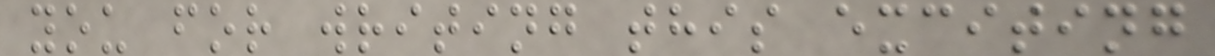you for writing this exciting
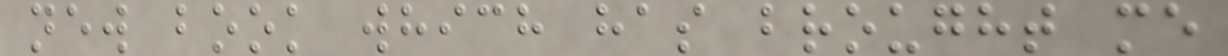new book which has brought me
